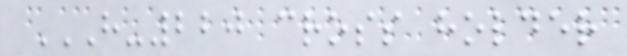H-220 CROSS HOLDER
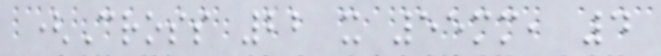(Cross 22 x 55mm, 4
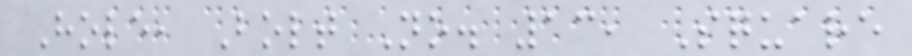Hole, Bolt No. 13, Square
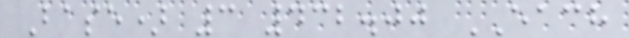Base) 3 432.00 EACH
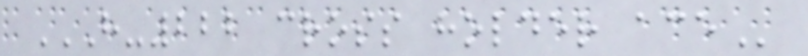H-222 CROSS HOLDER ACE
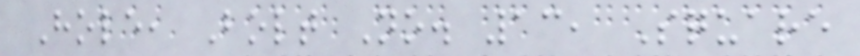Hole, Bolt No. 13, Square
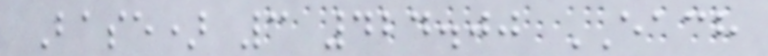Base) 3 424.00 EACH
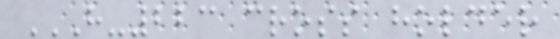H-223 CROSS HOLDER
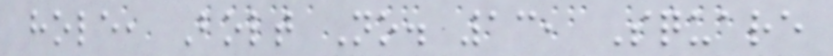hole, Bolt No. 13, Square
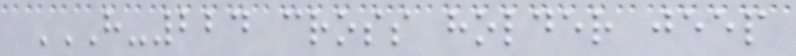H-224 CROSS HOLDER JEEP
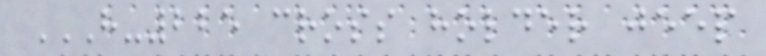H-225 CROSS HOLDER JEEP
